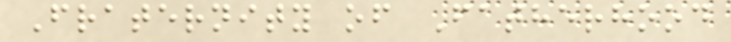Fraternity of Fatherhood
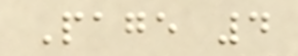Page 4
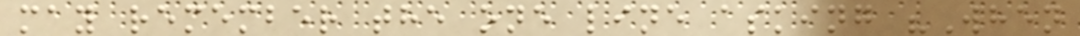may remember the one line asking "When
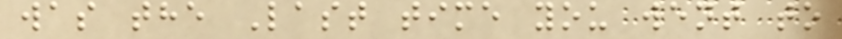was the Last time you went to
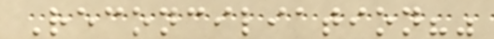Reconciliation?"
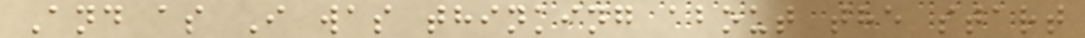And as I was thinking about the start
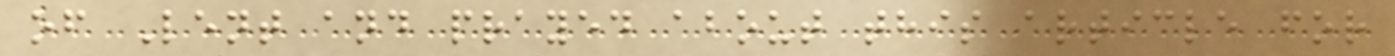of Lent and prayed about this article for
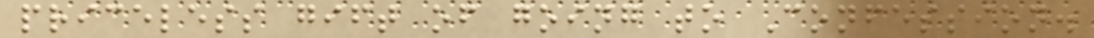priceless gift of going to Confession.
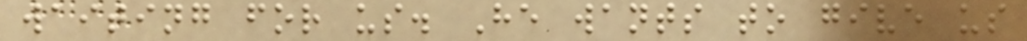waiting for us. He wants to give us
